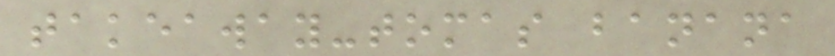takeaway-tomas banana
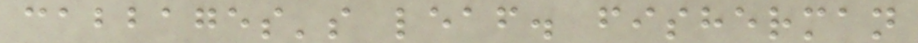cabbages's leaf. fisherman
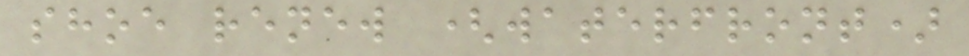shoe renew (waterfront)
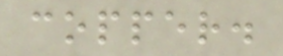copper.
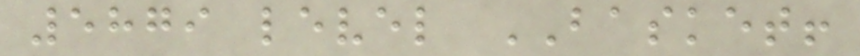5879 level BASKET!
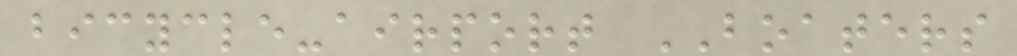bicycle-airport BOATERS
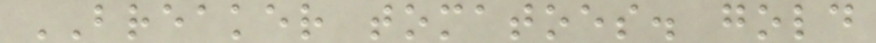BREAKER tomatoes. gold
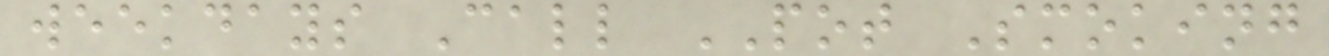weekdays Call POT Smoking
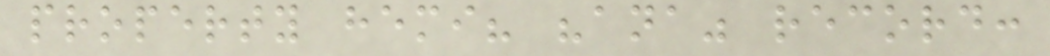property hemi? "ana" record:
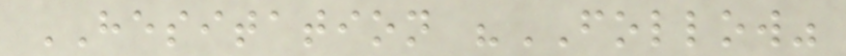HESITATION "FOLLOW"
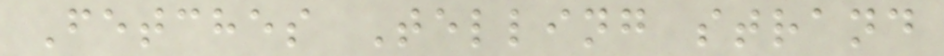Fetches Telling strand
